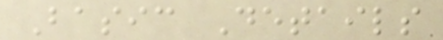Basic Details
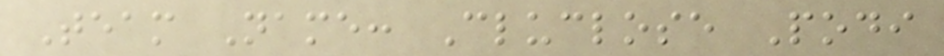Team Name: Cluclose Podi
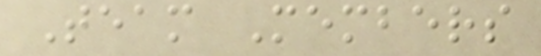Team Members
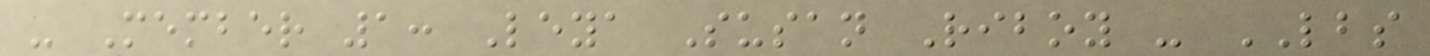- Member 1: Leya Susan Riboy - LBS
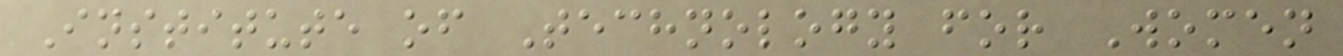Institute of Technology for Women
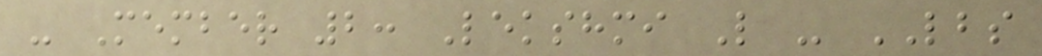- Member 2: Lekshmi L - LBS
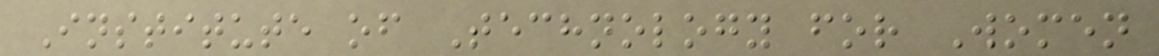Institute of Technology for Women
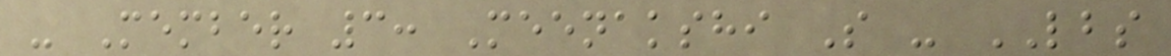- Member 3: Meenakshi S - LBS
